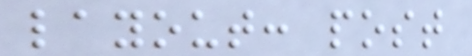layout: post
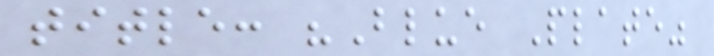title: "Blue Plate"
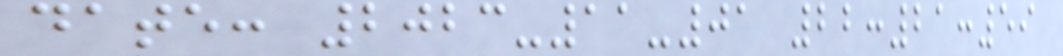date: 2023-11-01 22:21:59
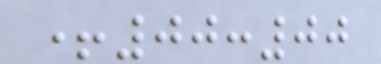+00:00
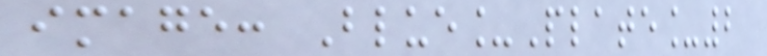image: Blue_Plate_2
